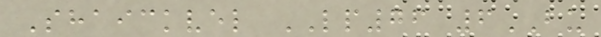Shaickvel LP76 6BU
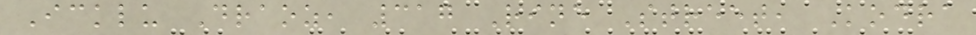Icklu Draoz, 317 Rine Street, Kodra
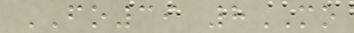FO39 8MO
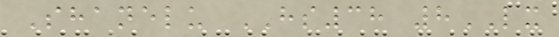Shanelu HS38 8LX
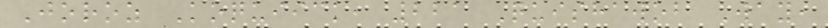Joroz Koquiick, 221 Quishawob Way,
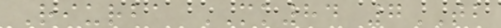Riurba MK84 7TB
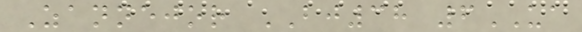Zannejor BJ38 6UA
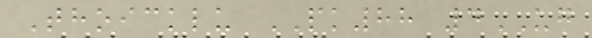Thoicklu PK88 4UG
